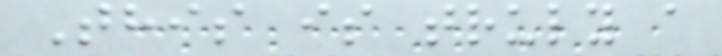This is truly a
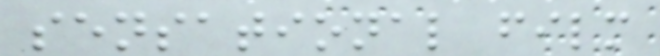sensational film
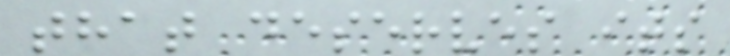that deserves its
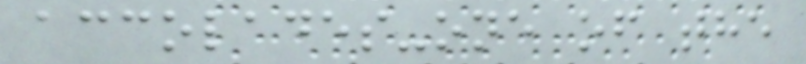accolades-one of the
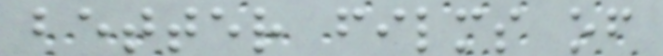better films of
